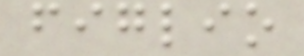figlio
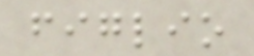figlio
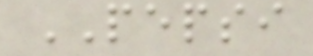PEPSI
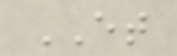ET
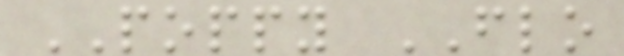POPPY FLO
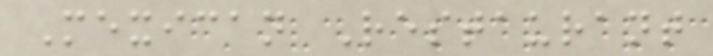Mexican Restaurant
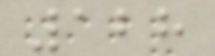128
